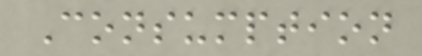Consumption
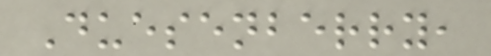Duesenberry,
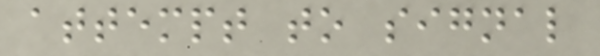attempt to signal
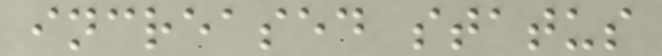increased status
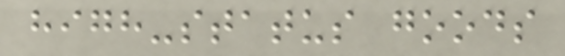high-status goods
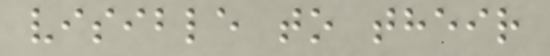visible to their
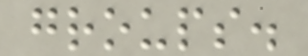groups.
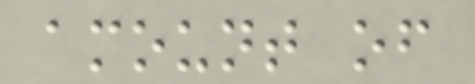amount of
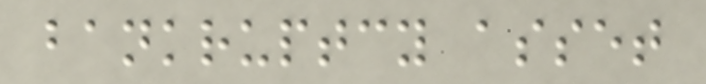bankruptcy asset
